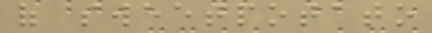of sweetpotato
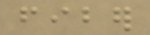fiber
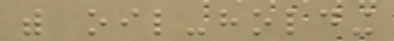with oil-holding
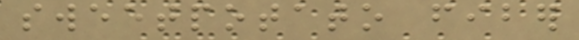sweetpotato fiber
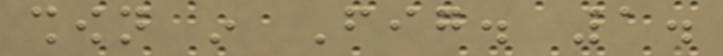shown in Fig. 1.
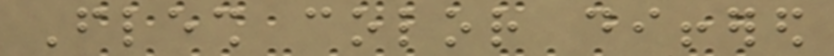Flesh color differed
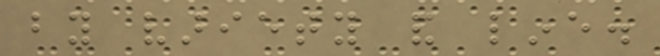by variety and line.
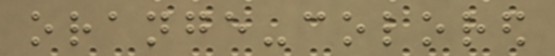orange-colored
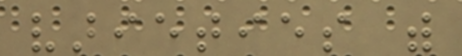varieties with
